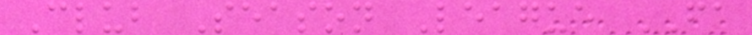Club Season League FA
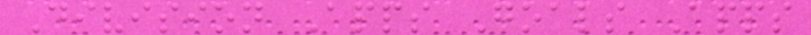Division Apps Goals Apps
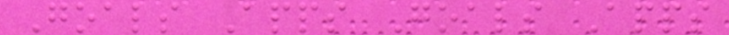Goals Apps Goals Apps
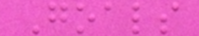Goals
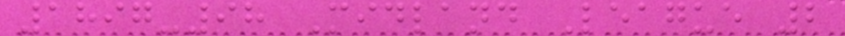1897-98 Midland League 2
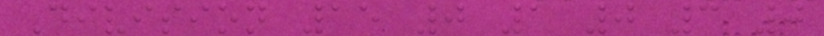Division 15 0 1 0 3 0
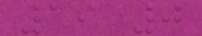19 0
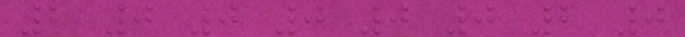2 0 0 0 0 0 2 0
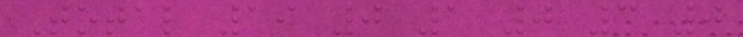Total 19 0 1 0 3 0
